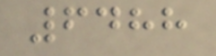6488
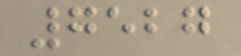7527
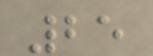25
